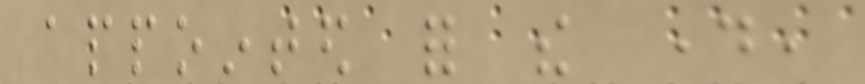appointed for the day,
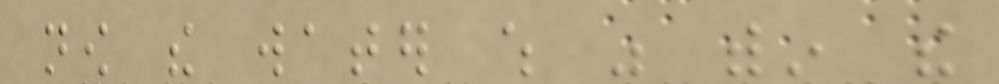now the water which was within the
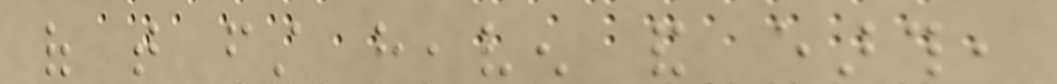of that first heaven and earth,
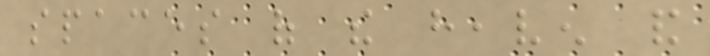spaces of the heaven and
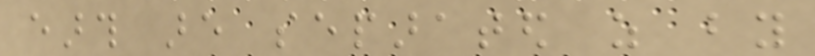earth are separated as by
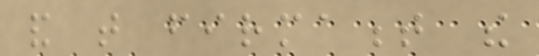and that firmament the
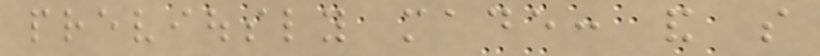previously made: and so
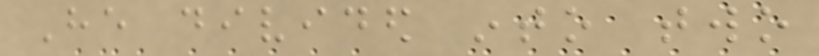He divided into two
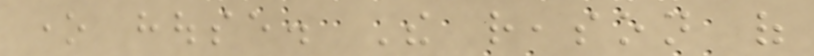one house. The reason of
